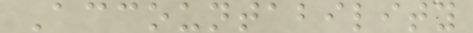Accountability
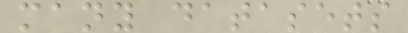many datasets
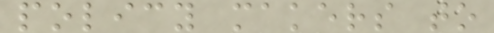policy makers to
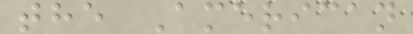the American
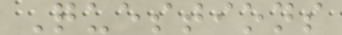Questions
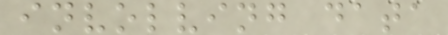involving data
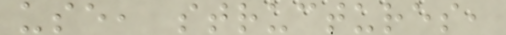use, structures,
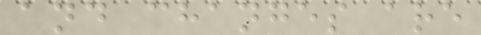and changes are
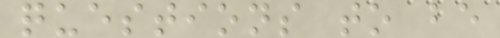questions to be
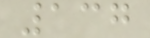137
